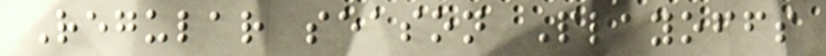Regular season Playoffs
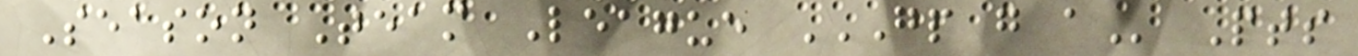Season Team League GP G A Pts
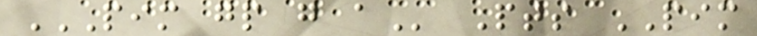PIM GP G A Pts PIM
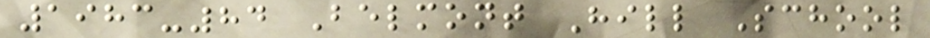1983-84 Belmont Hill School
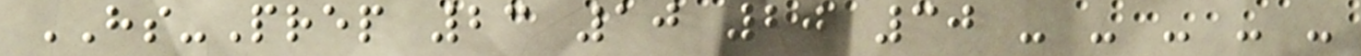HS-Prep 23 10 20 30 - - - - -
